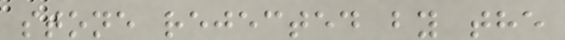stone rejected by the
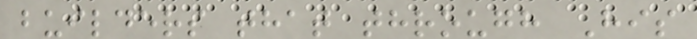builders that through His
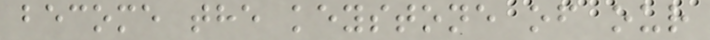become the keystone of our
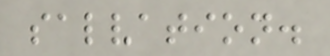salvation.
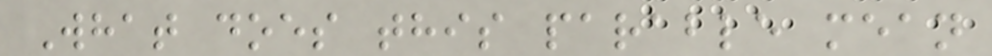What does this parable mean
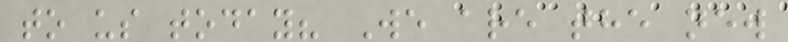to us today? We are the new
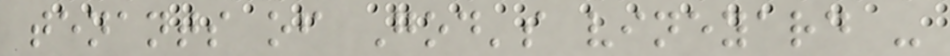tenants of God's vineyard -
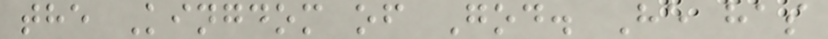the Kingdom of God. He has
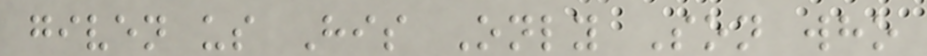given us His Only Son who
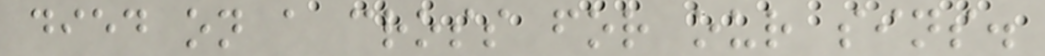died on a cross for our sins.
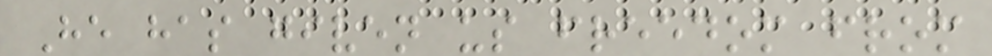He has given us freedom from
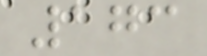173
